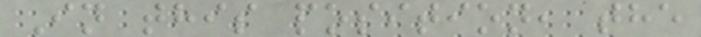In this position, the
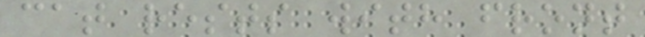cat rests with front
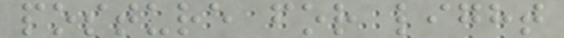posture for light
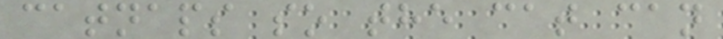catnaps so the cat can
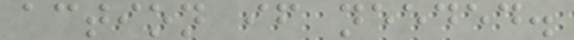action if needed.
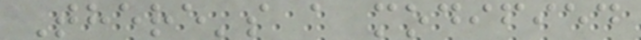There's a modified
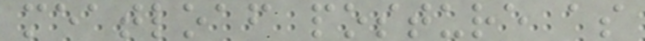meatloaf posture as
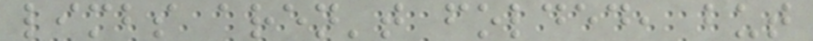limbs aren't folded, but
